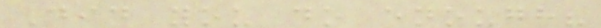Did you do enough?
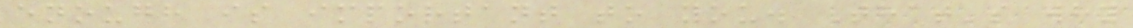enough is important to you. That's why
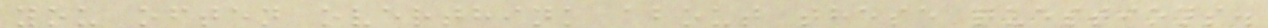you often overthink about these questions.
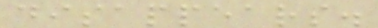disappears.
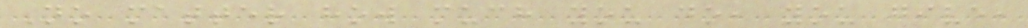No matter how much you do, you give,
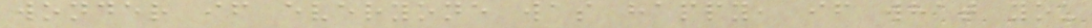wonder if everyone was happy, if what you
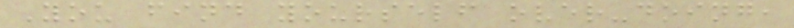You find yourself over-doing,
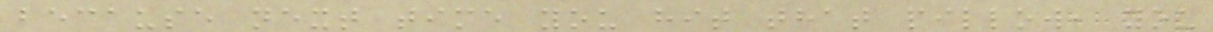because next time you hit that pillow, you
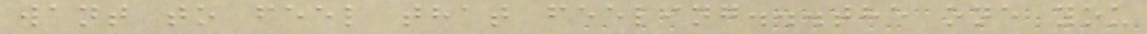want to feel that feeling...the one you
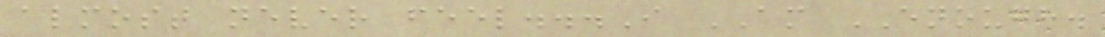almost never feel...I AM ENOUGH.
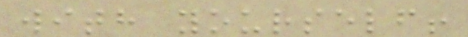with yourself!
